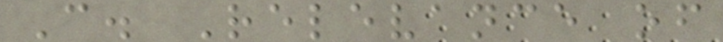C. Relevance of
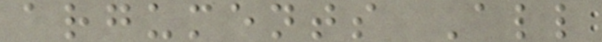arguments All
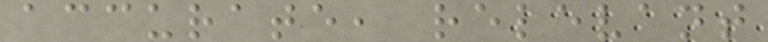accurate, relevant
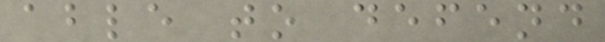able to defend
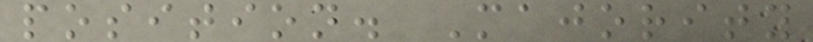position. Majority
